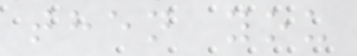then you
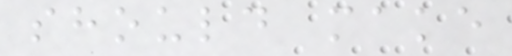should make
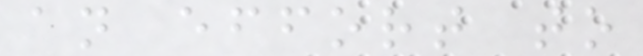an effort to
